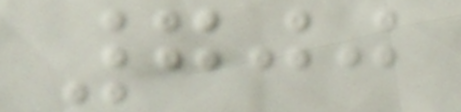700
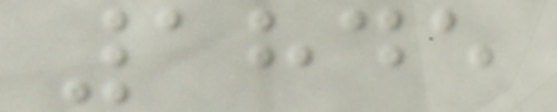1845
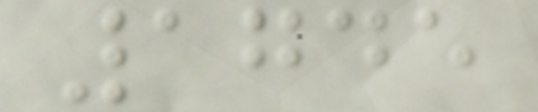1745
